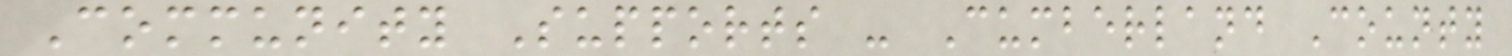Community Supports - Cumberland County
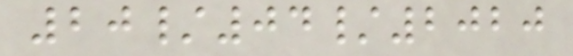20/04/2020
